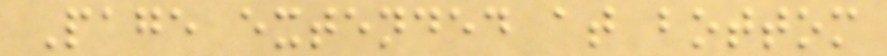Page extended at bottom
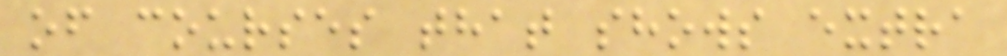of courses that shows extra
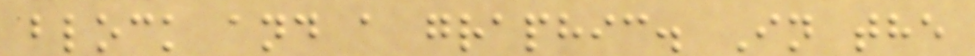block and a graphic. In the
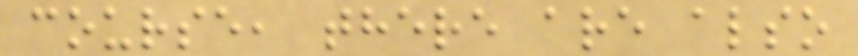course, there are also
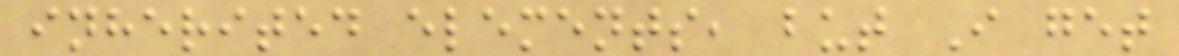inherited elements, but I get
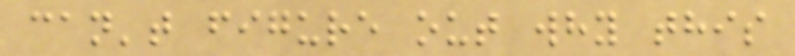can't figure out why this
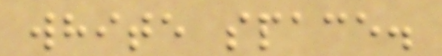white space.
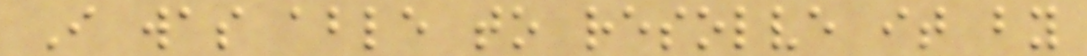I was able to resolve it by
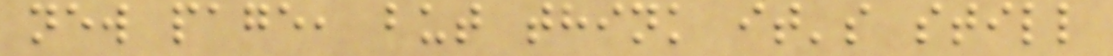new page, but think it's still
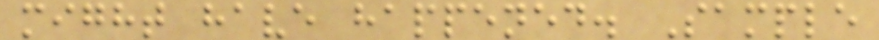might have happened. Sample
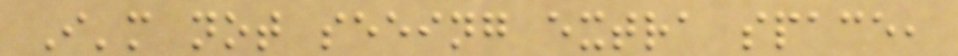I'm not seeing extra space,
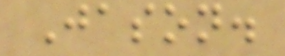Jason.
